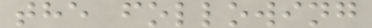the following
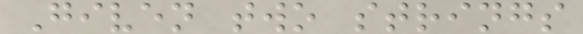Given two strings
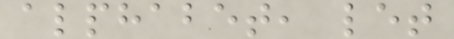alphabet, let
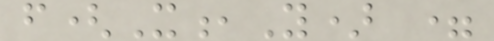f(X,Y) =
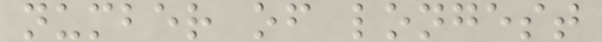number of longest
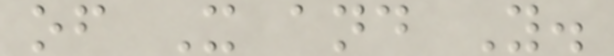of X and Y.
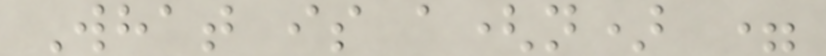What is a(n) =
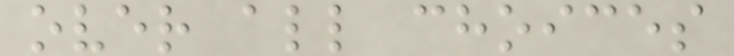over all choices
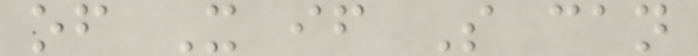of X if S can
